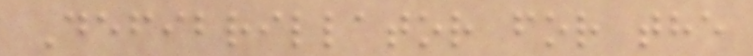Defibrillator for the
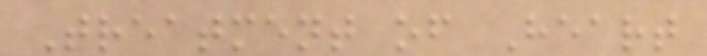Treatment of Heart
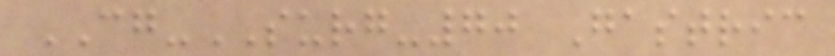CG-SURG-70 Gastric
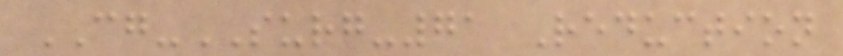CG-SURG-71 Reduction
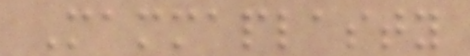Mammaplasty
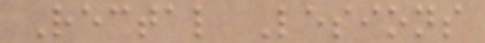Rectal Lesions
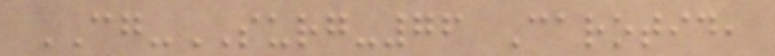CG-SURG-76 Carotid,
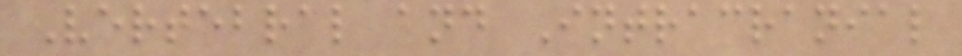Vertebral and Intracranial
